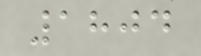1804
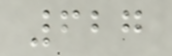627
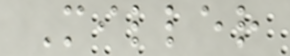Miller
